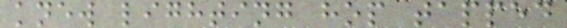knew lighting hop tapped
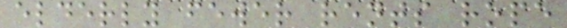elderly fewer rents rope
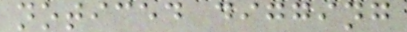noticed digging
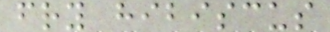fry hibiscus
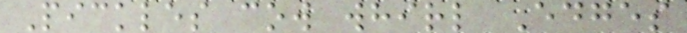Pickles cow whirl Edges
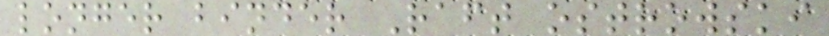longer binder Raft ostrowski
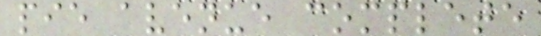pie avenue complete
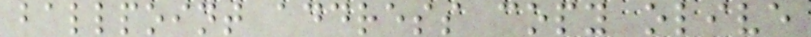ballpoint address copy olive
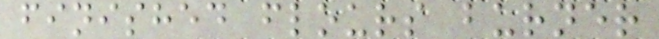finished flours burner
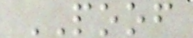POOF
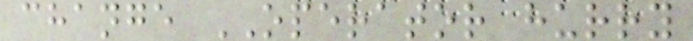change OPERATOR hurry
